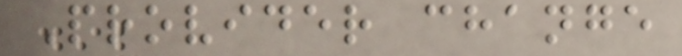Provider change
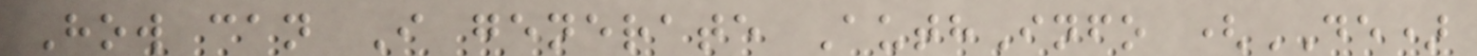How can I generate AuthInfo (DE)
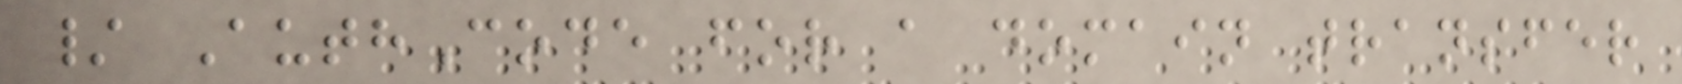/ AuthCode for a domain transfer
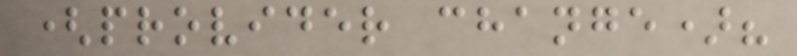(provider change)?
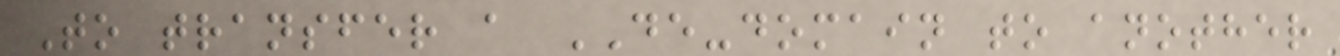To transfer a DE-domain to another
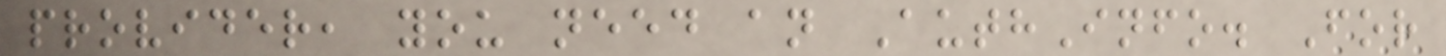provider, you need an AuthInfo. For
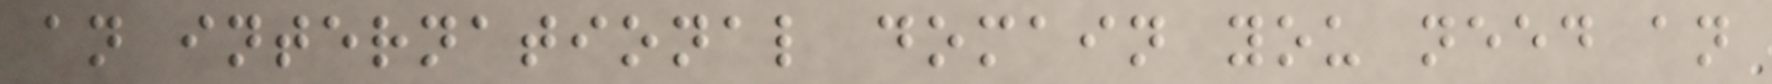an international domain you need an
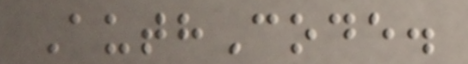AuthCode.
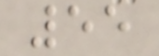55
